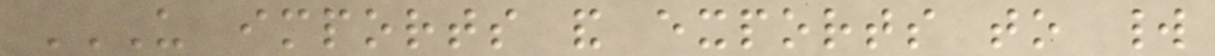US IMPORTS AND EXPORTS TO WORLD
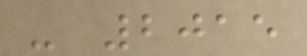- 2015
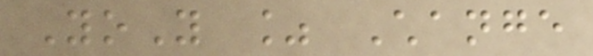YoY % Change
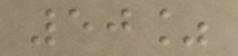50%
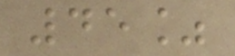45%
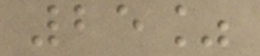25%
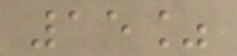15%
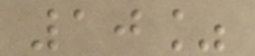10%
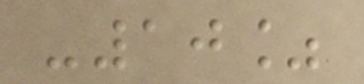-10%
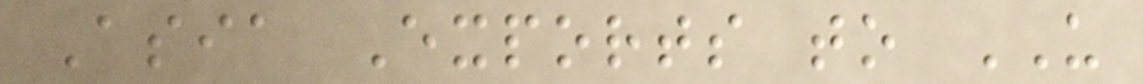Asia Exports to US
